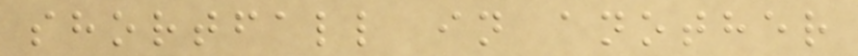shortfall in another
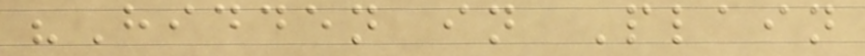"Hidden in Plain
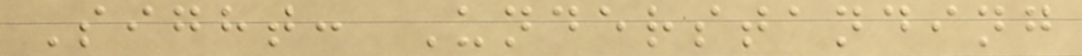Sight: Understanding
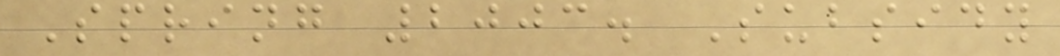Spring 2003. Subsidy
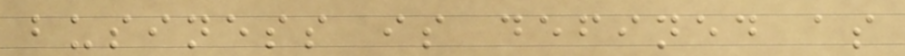business is defined as
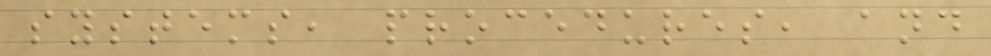systems, procedures, and
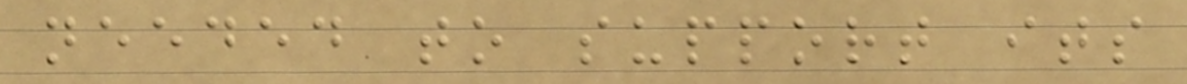needed to support its
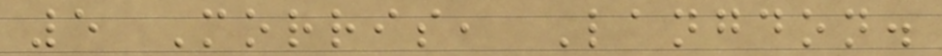5 Morris, Langdon.
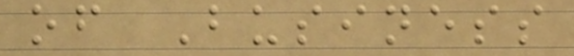of Business
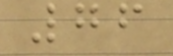76
